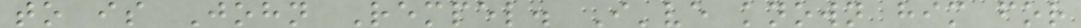to is John Rempel. I've known him for
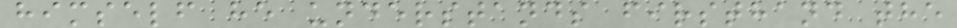himself he understands firsthand the
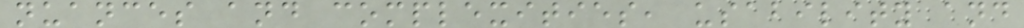nuances and complexities, usability and
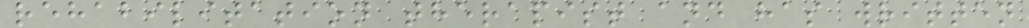rehabilitation therapist and has written
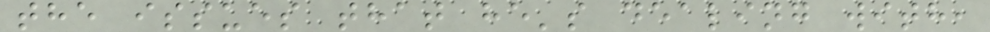the issues that he's dealing with,
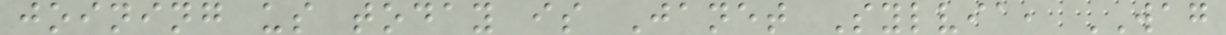joining us today is Janet Sylvia, WAG
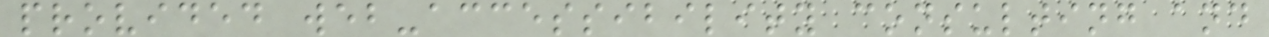provided web-accessibility consulting and
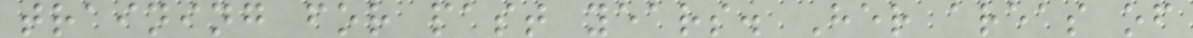training for past years. Her areas of
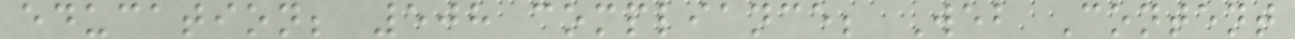education; 508 compliance; Web Content
